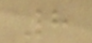8
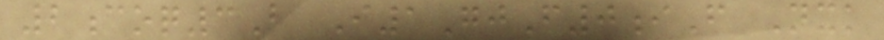2coq3B I1GjF0iF Nxk
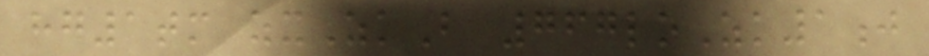hg1tm zxZkB 767loZk1j
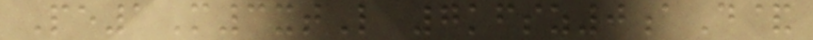Pe1M3xtL 7kfsz0aD&
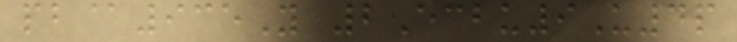pb@935Y 2Ecbu9U4p
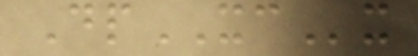DpXCx
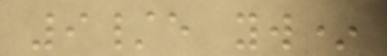9/e yw*
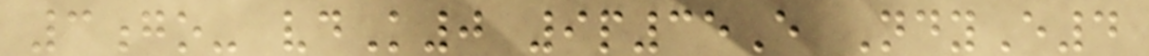3go- vdK0 9p35E NdyE4
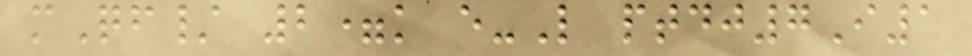mQf/ 2=k e-L ptdj7I1
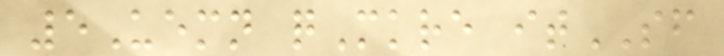5Uemn qMkre itSF
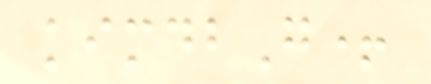kimdbG+
